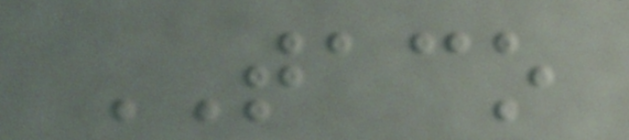TACO
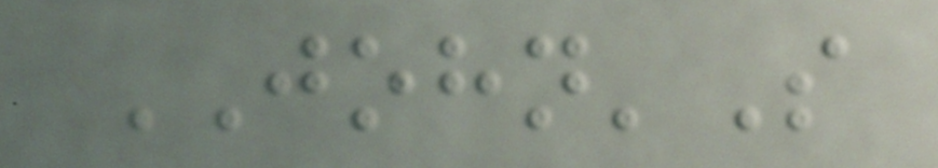JOHN'S
